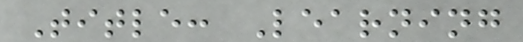Title: Learning
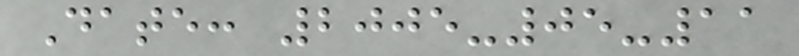Date: 2005-05-11
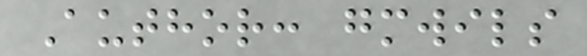Author: gmwils
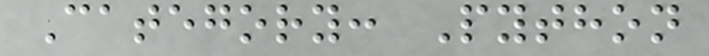Category: Python
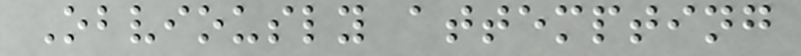Obviously attempting
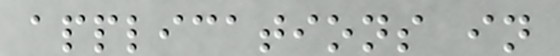applications in
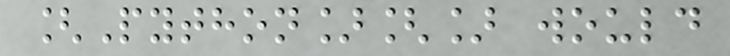[Python][] would
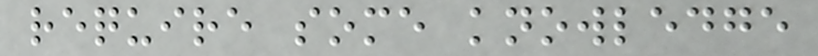require some knowledge
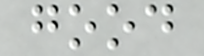good
